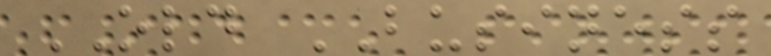OLD BUSINESS
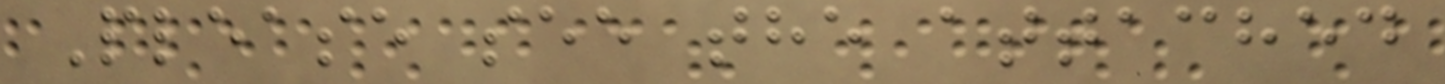Please see the attached
